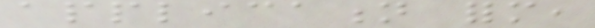application form,
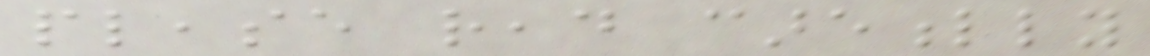please read carefully
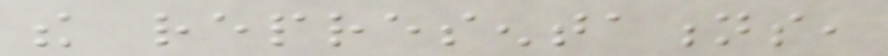the representations,
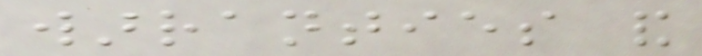warranties and
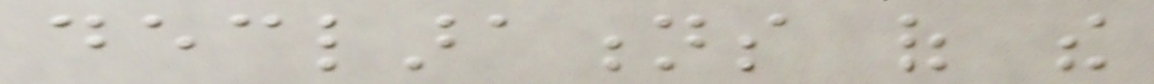declarations of the
